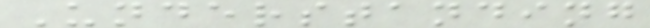Understanding
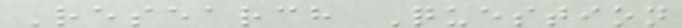Research Question
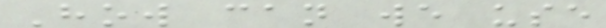How can we use
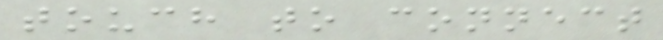touch to connect
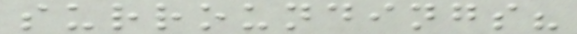surroundings?
